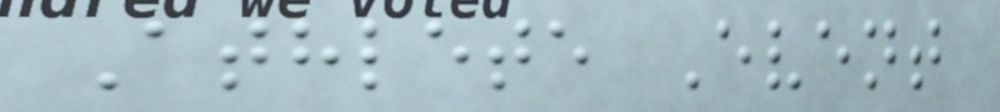Athlete Event
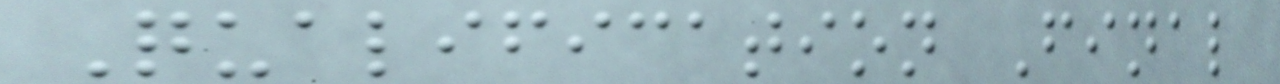Qualification Final
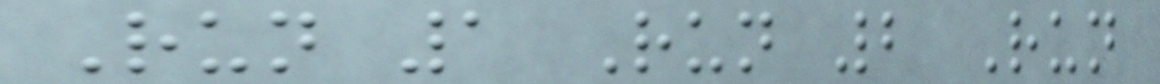Run 1 Run 2 Run
